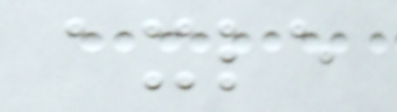axle
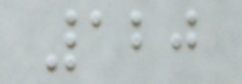120
